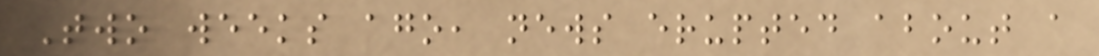Two weeks ago, news erupted about a
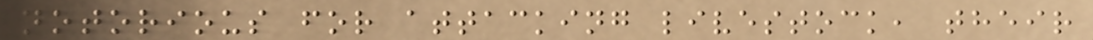notorious for attacking livestock, their
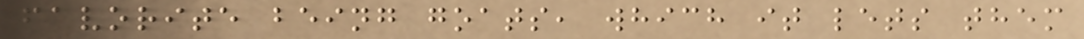favorite being goats, which it lets them
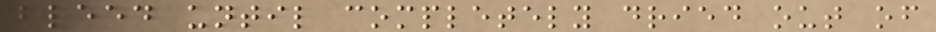bleed until completely dried out of
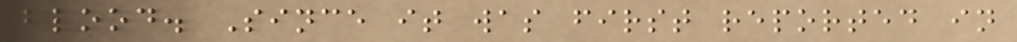blood. Since it was first reported in
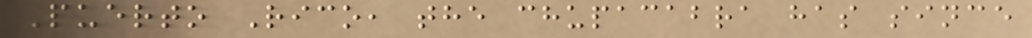Puerto Rico, the chupacabra has since
